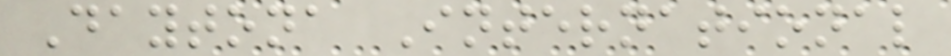Daytona International
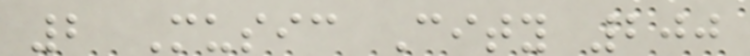2 Music City 200
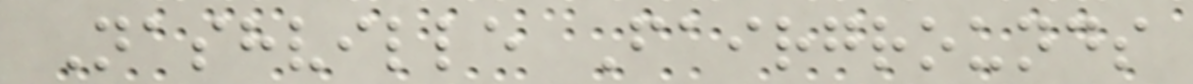Nashville Fairgrounds
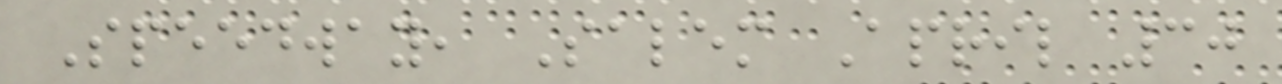Speedway, Salem April 30
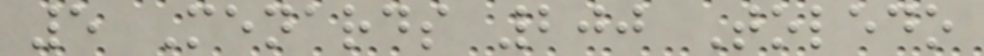5 Menards 200 Toledo
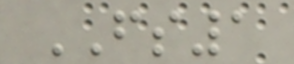FS1
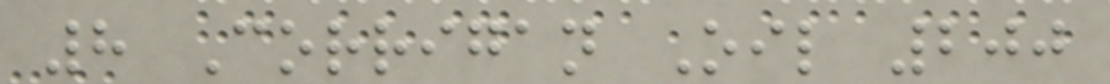8 Corrigan Oil 200
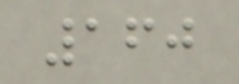160
